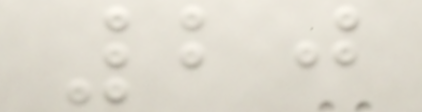20
